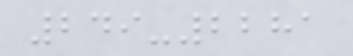249-2281
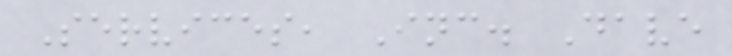Services, Inc. Dave
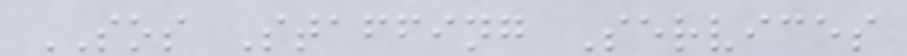SOS Staffing Services
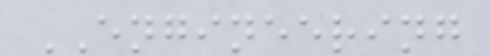ENGINEERING
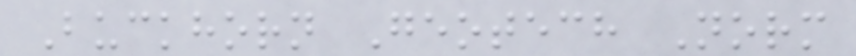Buckhorn Geotech Norm
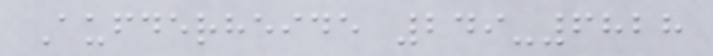Aufderheide 249-6828
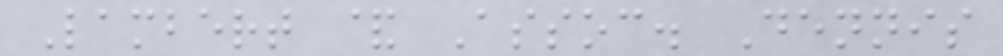Lambert & Assoc. Dennis
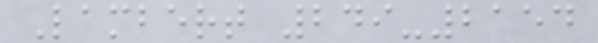Lambert 249-2154
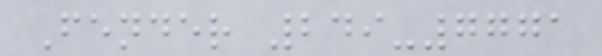Fender 249-7771
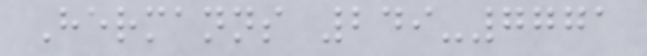Hermanns 249-7771
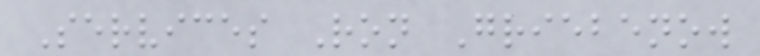Services Ron Griebenow
